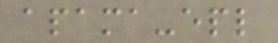apama-epl
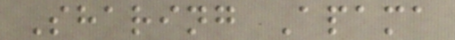Sharing Apama
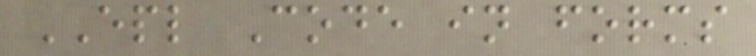EPL Code in forms
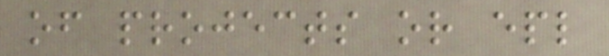of projects or epl
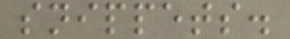snippets.
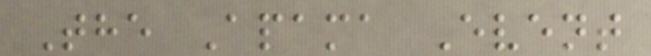The Apama Event
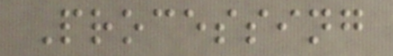Processing
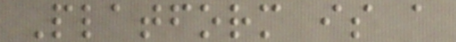Platform is a
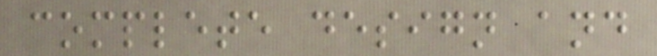complete design and
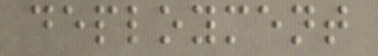deployment
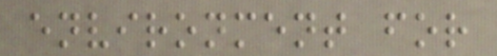environment for
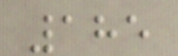185
